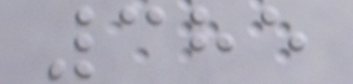385
